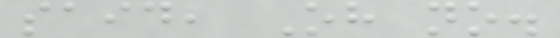said, Oh no.
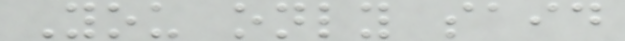You only said
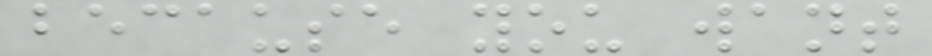because you want
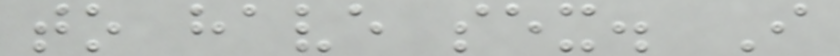to have sex. I
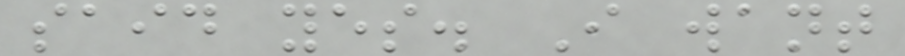said yes. I want
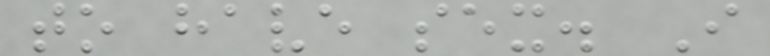to have sex. I
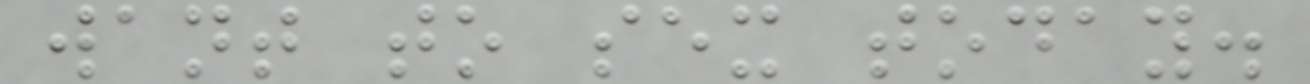want to sex today.
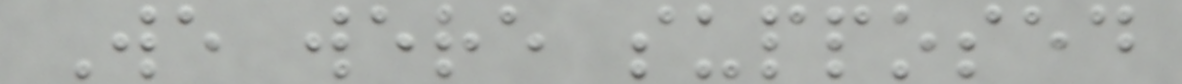We were supposed
